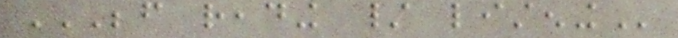BEFORE READING / LISTENING
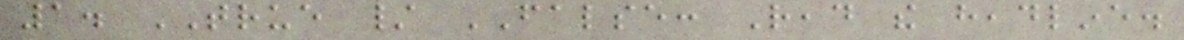1. TRUE / FALSE: Read the headline.
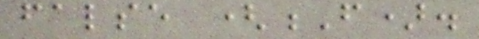false (F).
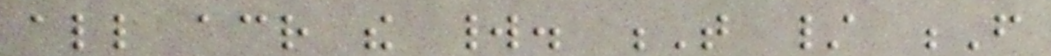all across the world. T / F
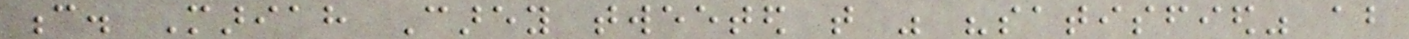c. Mariah Carey tweeted that was "satisfied" about
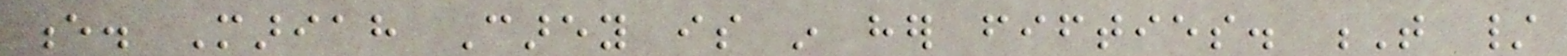e. Mariah Carey is in her fifties. T /
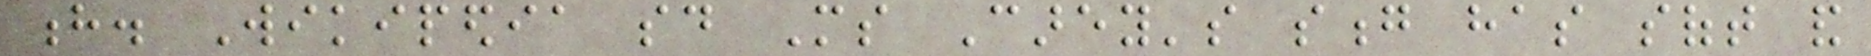h. Wikipedia said Ms Carey's song has soft and
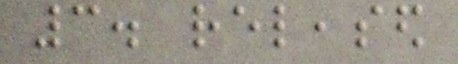3. released
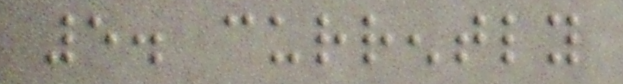5. currently
